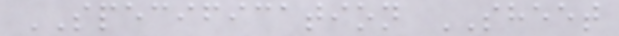SPECIFICATION SHEET
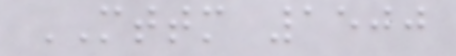MTTM 1500
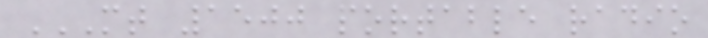MT 1500 PORTABLE RADIO
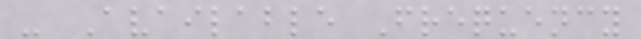- Available Frequency
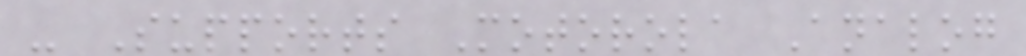- Supports Motorola Analog
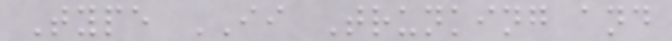Type II Trunking and
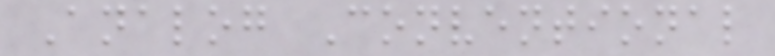Analog Conventional
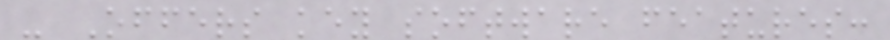- Offers key software features:
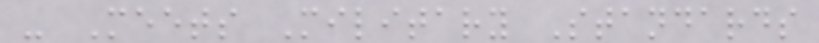- Meets Military Standards
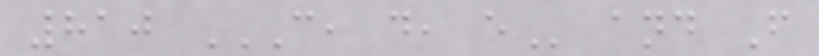810 C, D, E and F
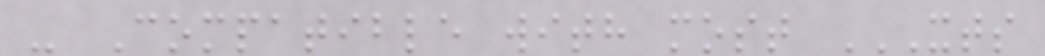- Compatible with most XTS
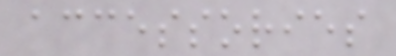accessories
